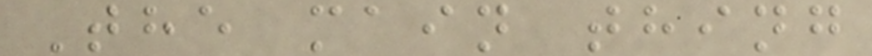The main thing
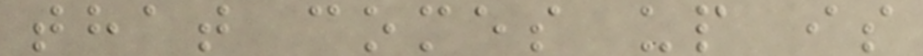that comes up is
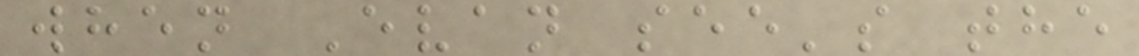when Evan see's the
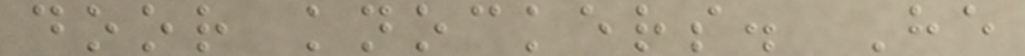door knockers. He
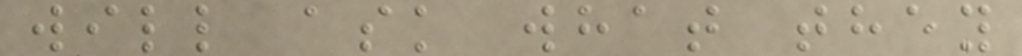will ask what they
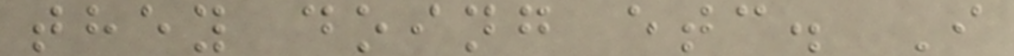they doing etc. I
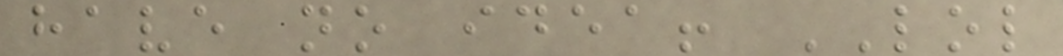have no idea! LOL
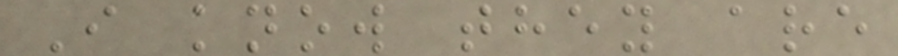I know they are
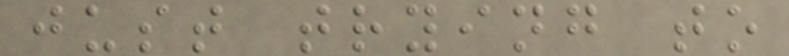just trying to
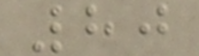80
